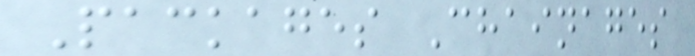Packages Chainages
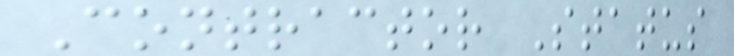Contractor Status
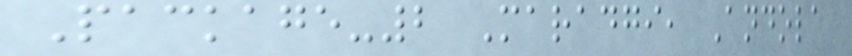Package-2 Maradgi, Andola
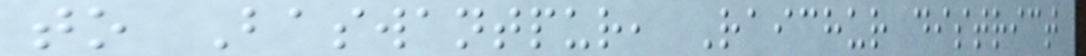to Baswantpur, Raichur district
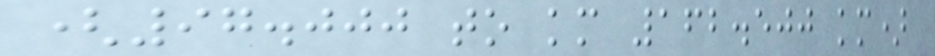(97.000 to km 162.500 km)
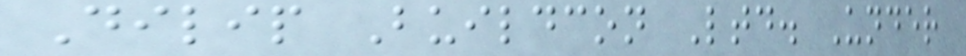Dilip Buildcon Ltd. Under
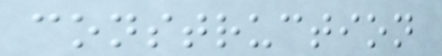construction
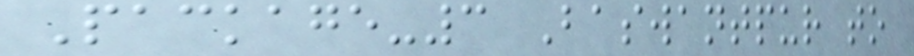Package-3 Baswantpur to
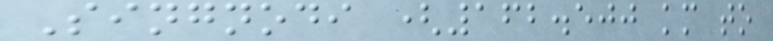Singnodi (162.500 km to
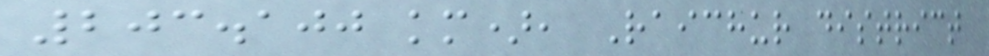203.100 km), Raichur district
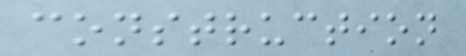construction
